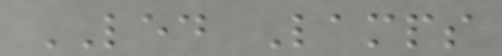LED Lamps
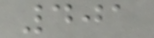401
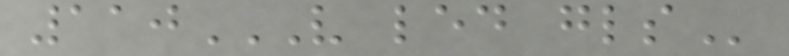110V LED GLS
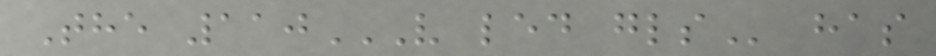The 110V LED GLS has
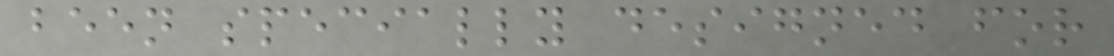been specially designed for
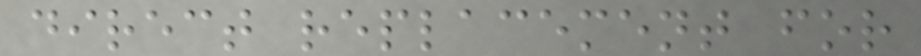direct replacement for
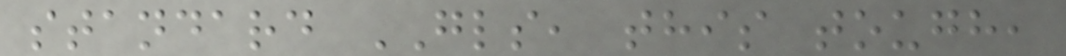standard GLS, this tough,
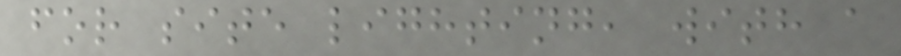for site lighting, with a
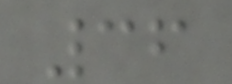36
